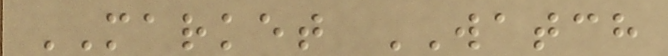MARKET WATCH
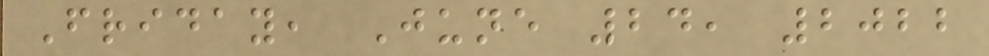Friday, June 24, 2022
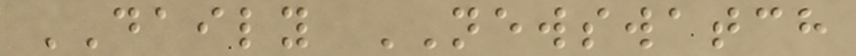DAILY NEWSWATCH
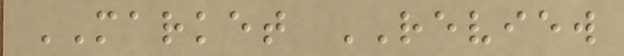MARKET REVIEW
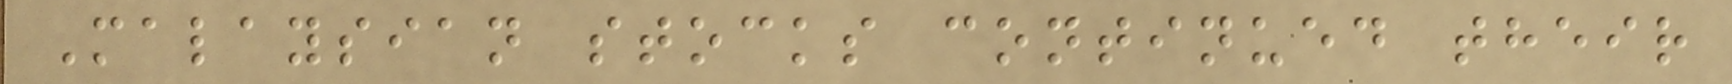Malaysian stocks continued their
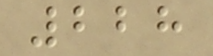228
